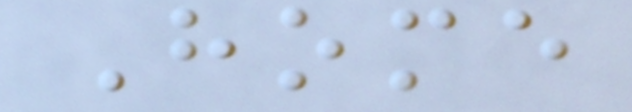Home
